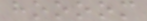hoooom
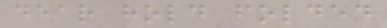dear hold folded
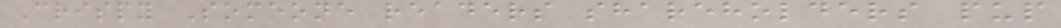Crispy Someone readers shareholders pup
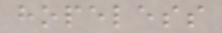hopeless
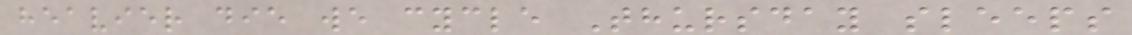heavier die we cycle Thursday sleeps
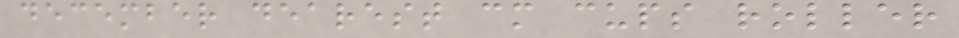december dearest cm cups roller
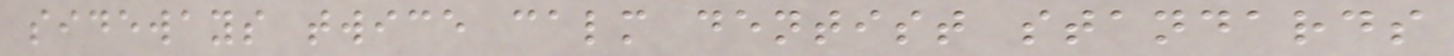sideways twice calm dentist standards
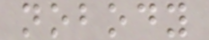nobody
